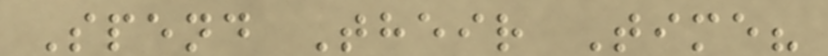Spend Their Time?
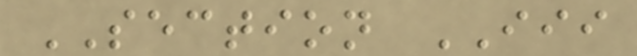SECTION III
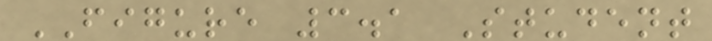FIGURE 3.1 Student
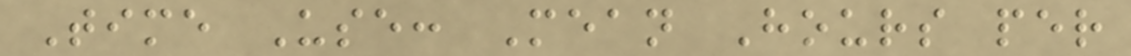Time Use: Mean Hours per
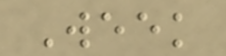Week
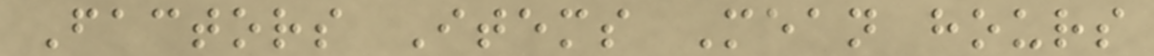Factors Items Mean hours
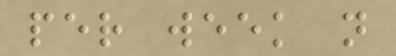per week n
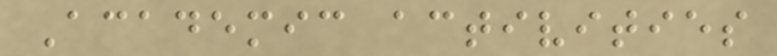Academic activities
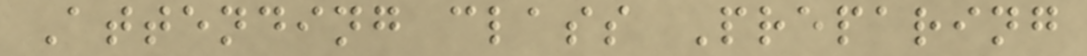Attending class Preparing
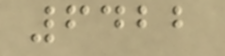6422
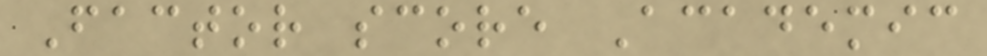Factor score Academic
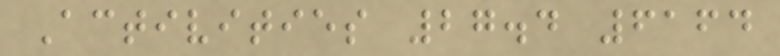Activities 27.4 6164
